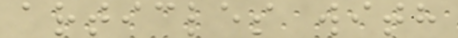articles with
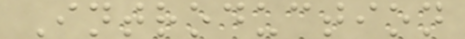Introduction
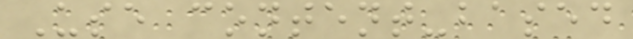Use content-based
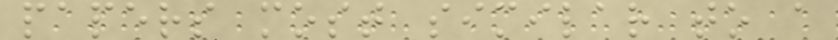papers most similar to a
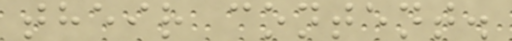their content.
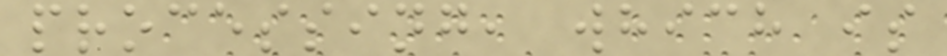processing, which is
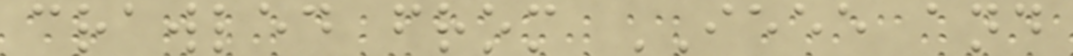crawled from IEEE and
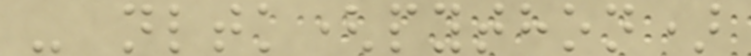- nltk(python)
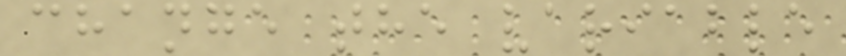change the variable
